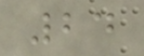24
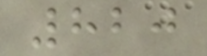820
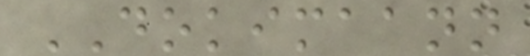DOKIMAANN
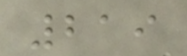219
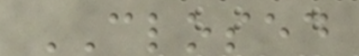CLOSED
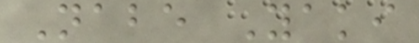Nabe Yaki
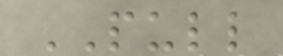PULL
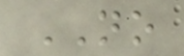NO
